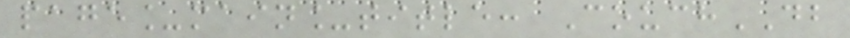page_main_title: CouchDB
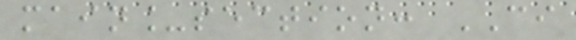main_section: CI
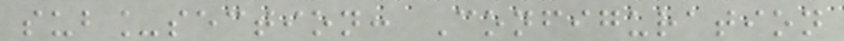sub_section: Configuration
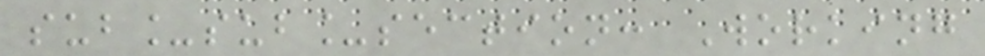sub_sub_section: Working
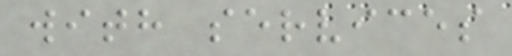with services
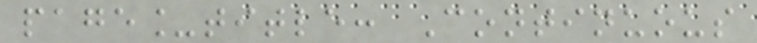page_title: Continuous
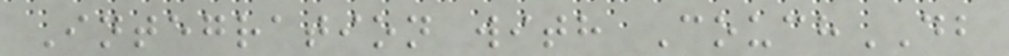Integration with CouchDB
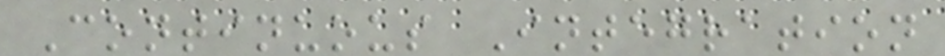Continuous Integration
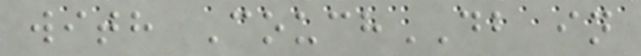with CouchDB in
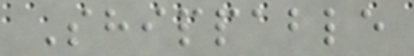Shippable
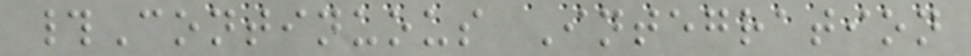#Continuous Integration
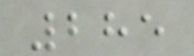285
